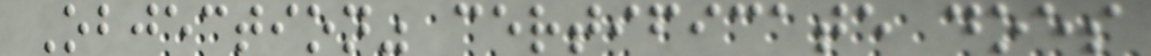Objection" certificate does
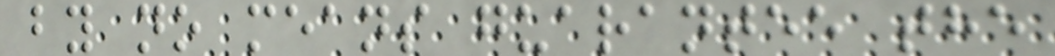by no means guarantee the
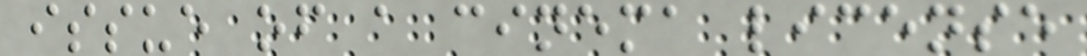issue of a cinema license
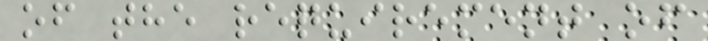of the requirement of
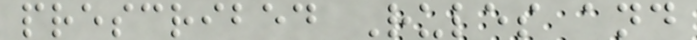prescribed Rules and
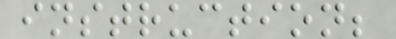instruction;
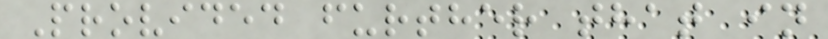Provided further that in
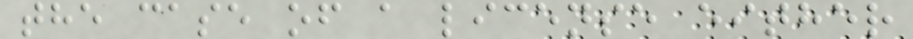the case of a license either
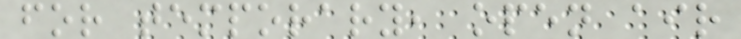for temporary, open air
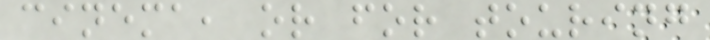cinema, or for touring
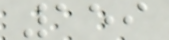159
